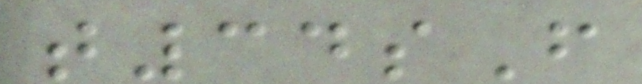t34sF
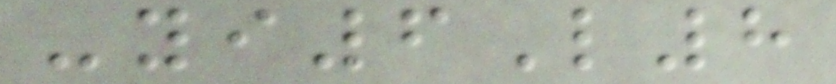-yi6L8
